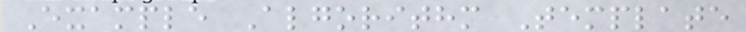Example Algorithm Template
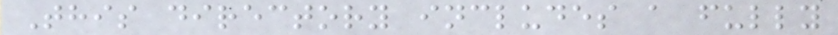This directory includes a fully
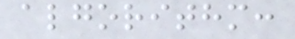algorithm:
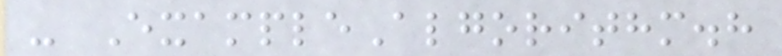- ExampleAlgorithm.h
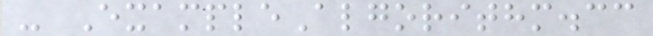- ExampleAlgorithm.cc
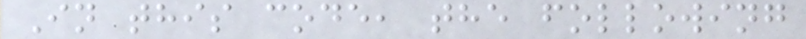In this code, the following
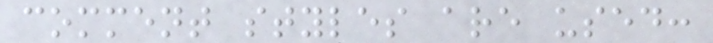comment styles are used:
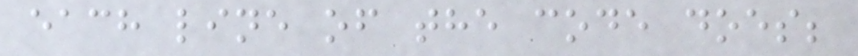each line of the code does;
